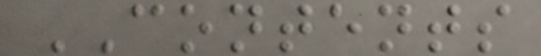CONTENTS
